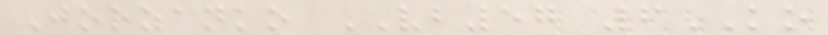Jorzanko VB57 6KO
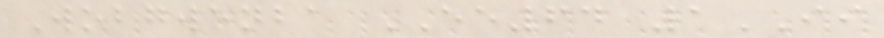Wobgwenba EE64 1II
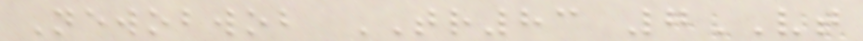Newobwob TR83 7VT
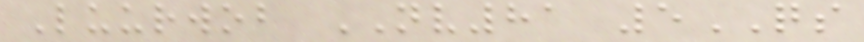Luurwob NV81 5QS
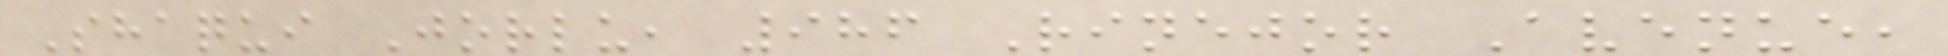Shaqui Jorlu, 986 Rinejor Avenue,
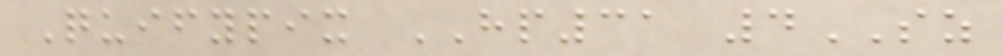Quifypix HP31 4SZ
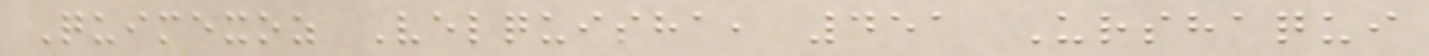Quimexoz Velquisha, 451 Urshaqui
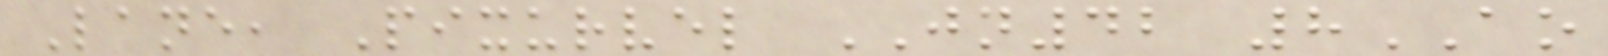Lane, Pixurvel JN42 8AO
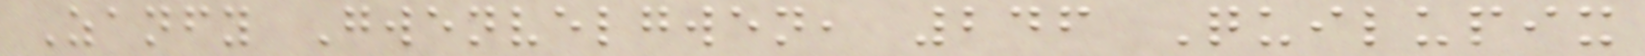Zanfy Gwenvelgwen, 246 Quilupix
